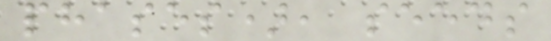phases), seeds
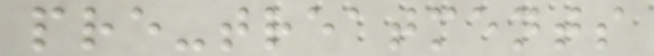pre-treatments
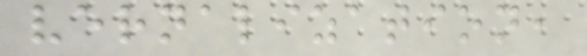vernalization,
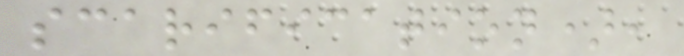scarification),
